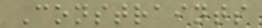Constraints
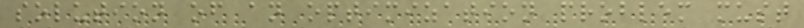solution of an optimization problem must
